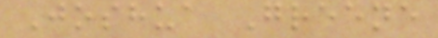Joshua Greene
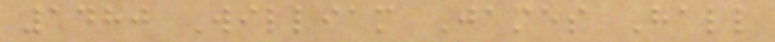1480 William James Hall
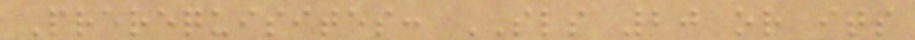Prerequisites: SLS 20 or its
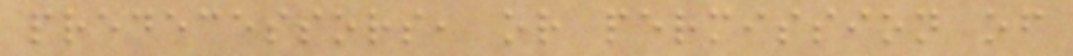predecessors, or permission of
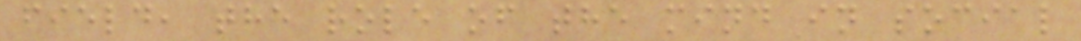field, the role of the mind in social
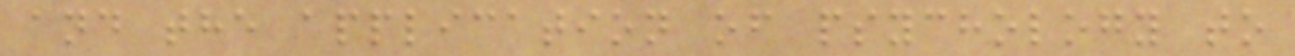and the application of psychology to
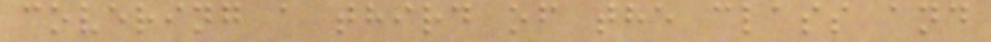covering a third of the class and
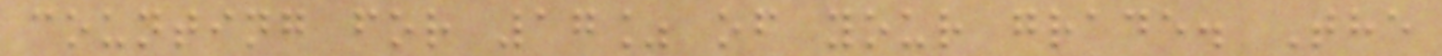counting for 17% of your grade. The
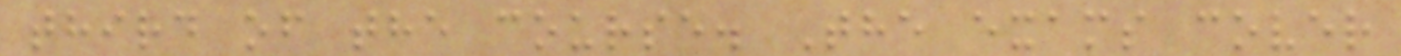third of the course. The exams cover
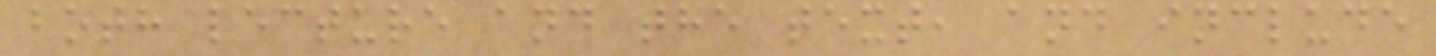both lecture and the text, and include
